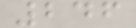246
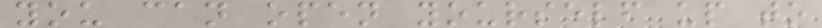you can open yourself up to
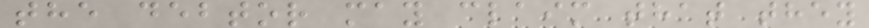the debtor may claim that they
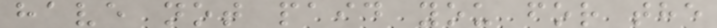have not paid you for the
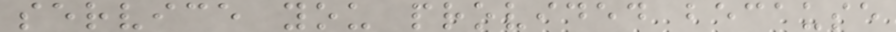service you provided because
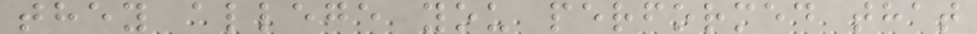they allege you performed that
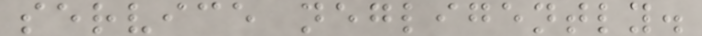service negligently.
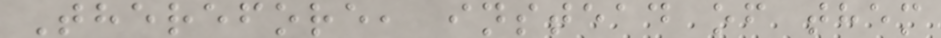Therefore, instead of them
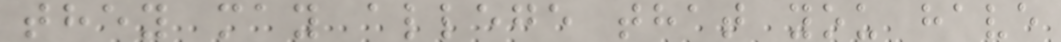they may allege that you have
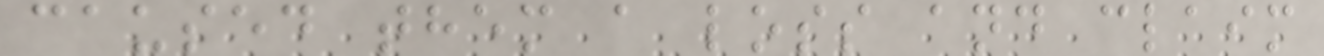caused them a loss and claim
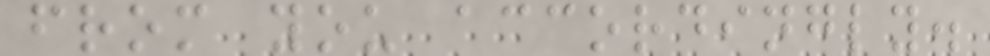from you accordingly.
